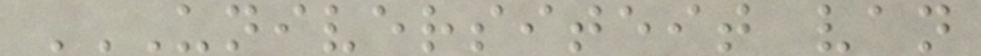UNIVERSITEIT VAN
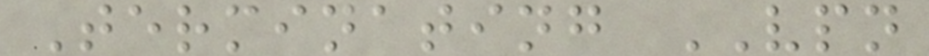Terminating VPN
